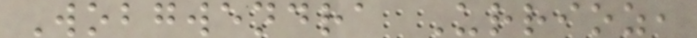Wobgwendra Urrioz,
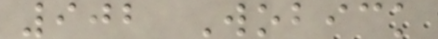902 Wobick
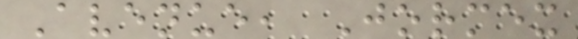Avenue, Jormex
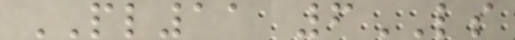PL11 6LS
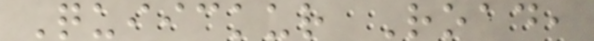Quiickur Road,
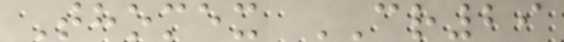Thomex CR29
